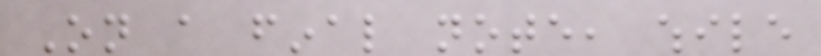On a final note, while
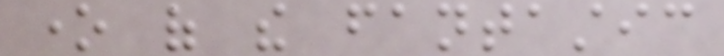one of the fantastic
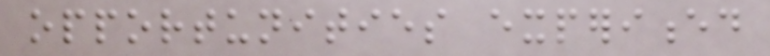opportunities experienced
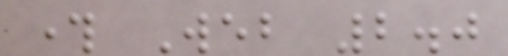through Web 2.0
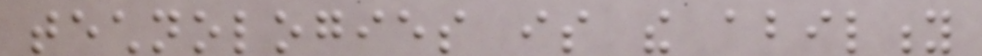technologies is the ability
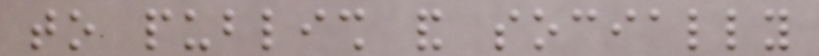to publish and socially
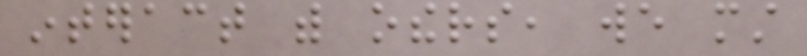interact with others, we must
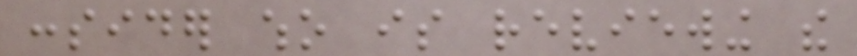consider who is reviewing the
